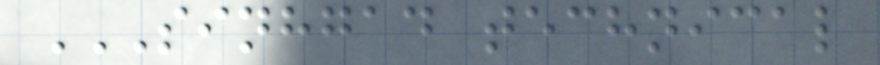SINHGAD TECHNICAL
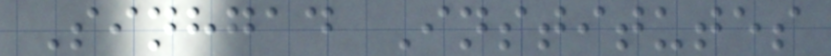Sinhgad Institutes
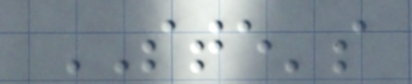STE's
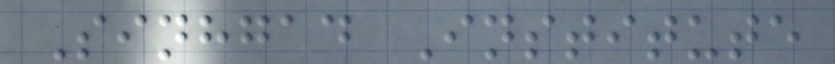Sinhgad Institute
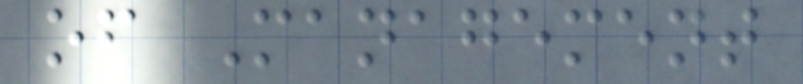of Management
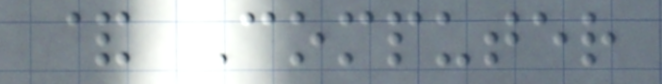& Computer
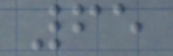65
